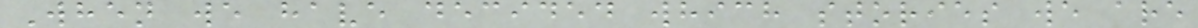When we have decided which stories we are
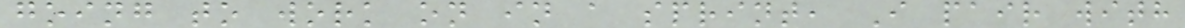going to work on in a sprint, I pair with
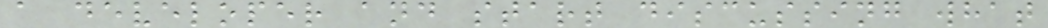a developer and start discussing what
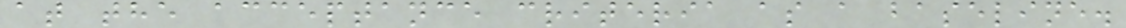at the acceptance criteria as a baseline.
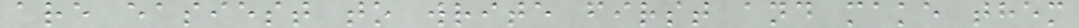are easiest to write first and make them
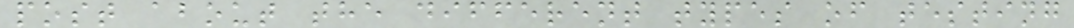post about the different types of testing
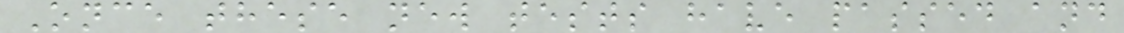Once these new tests have passed and
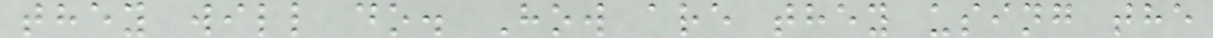they will do. How are they using the
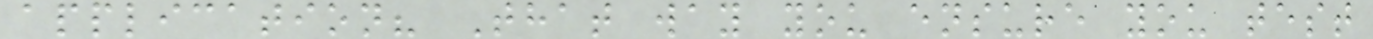application? That way you ensure you test
